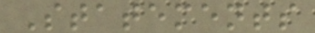Statements
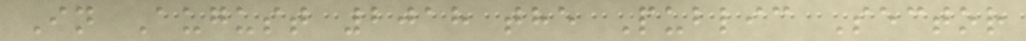In August 2018 the Public Sector
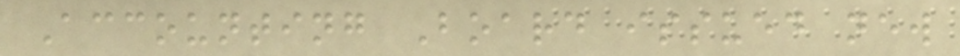Accounting Board issued new
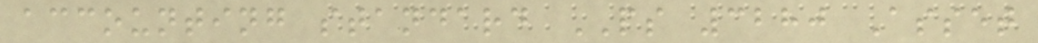accounting standard PS 3280 Asset
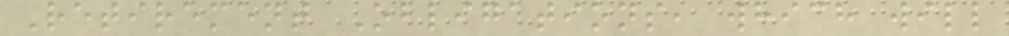Retirement Obligations, which will
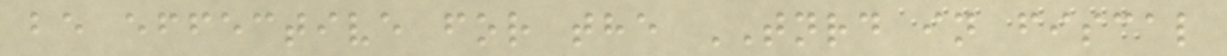be effective for the TNRD in fiscal
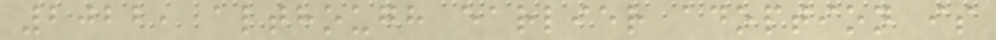2022, although earlier adoption is
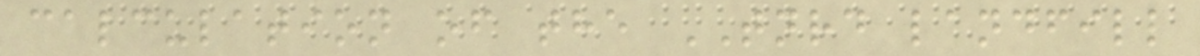calculation of the TNRD landfill
